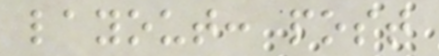layout: post
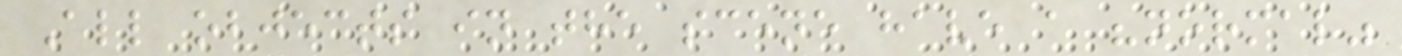All objects in the scene have a "normal"
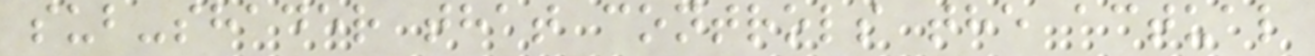sub-shader that controls the actual
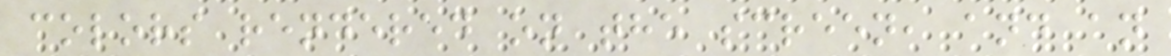colors rendered on the screen, and an
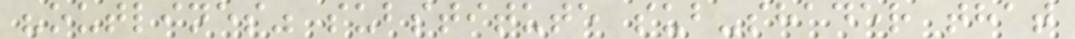"outlines" substitute sub-shader that
